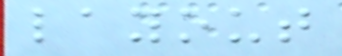layout
